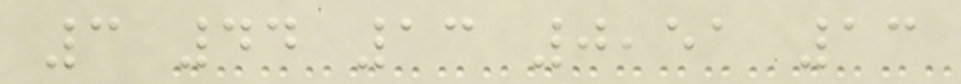3 44 13 0,51 13
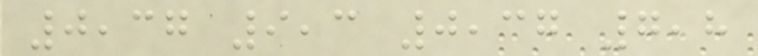0,37 9,3 0,37 7,8
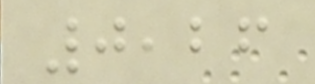0,26
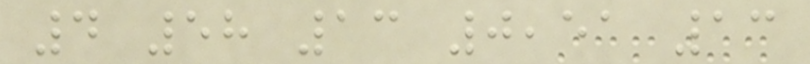4 58 13 0,51 13
